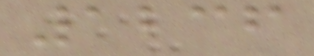1236
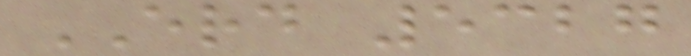ERD 5327
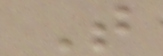T
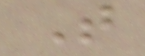T
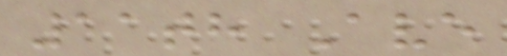11th Ave
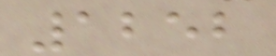1252
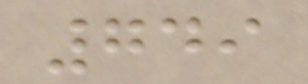749
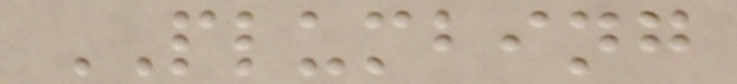PLUMBING
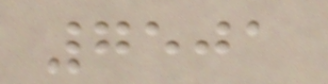7501
